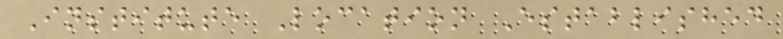Institute Location Established
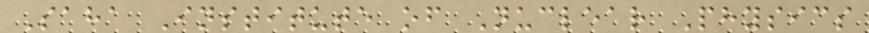Saha Institute of Nuclear Physics
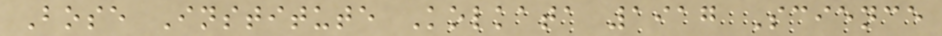Bose Institute Kolkata 1917 Science
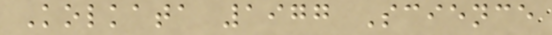Kolkata 1977 Science
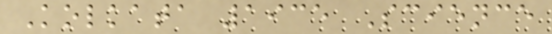Kolkata 1935 Science
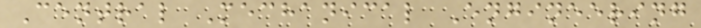Central Mechanical Engineering
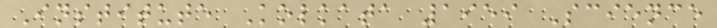Institute Kolkata 1959 Science
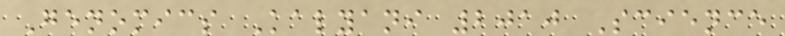Genomics Kalyani 2010 Science
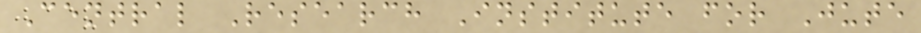Central Research Institute for Jute
